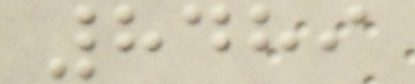8489
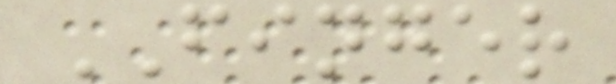FINGER
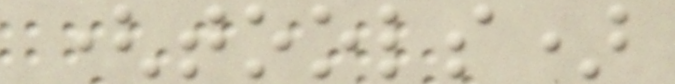(tools)
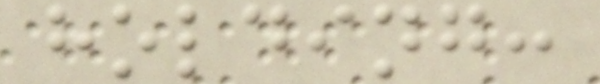holding:
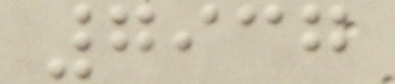7937
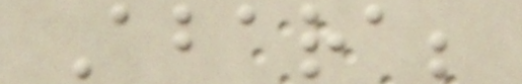Abara;
